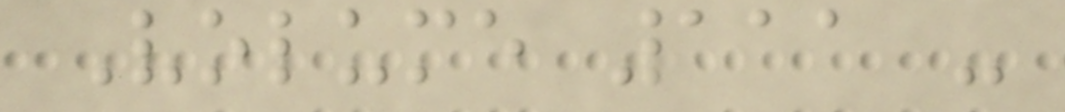Volume 111 -
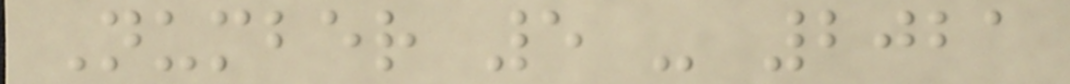Number 5 - 2021
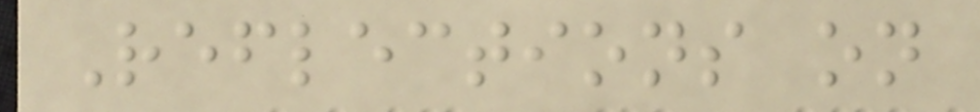Reflections on
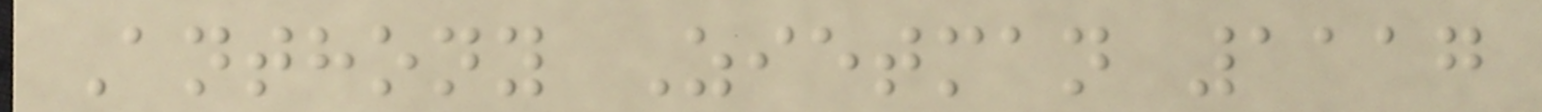Anthony Zietman 1117
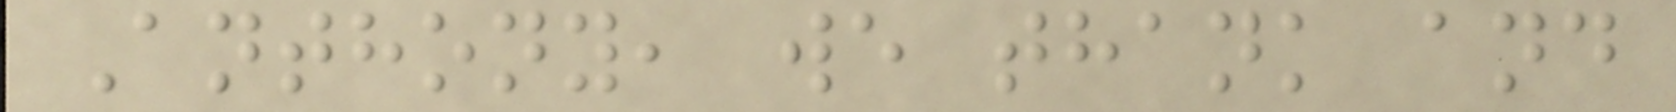Anthony, we thank and
